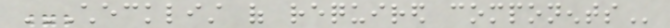CHECKLIST OF REQUIRED COMPONENTS
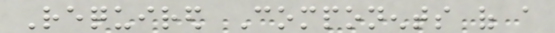Required Components of a
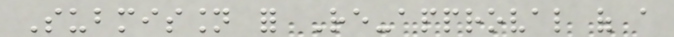Submission for Re-approval of a
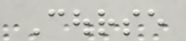Course
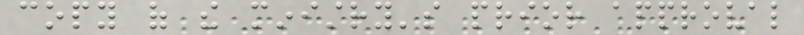copy of the ministry's prior approval
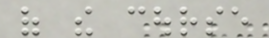of the course
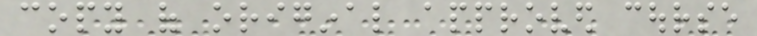copy of original approved course
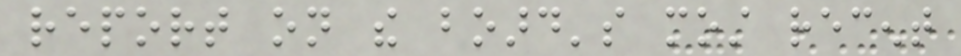report on the board's most recent
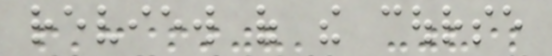review of the course
